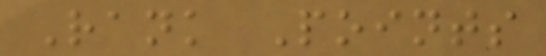Rank Points
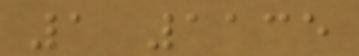1 1135
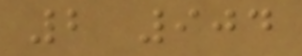2 904
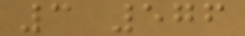3 576
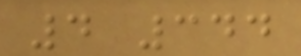4 344
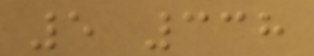5 338
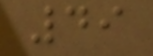49
